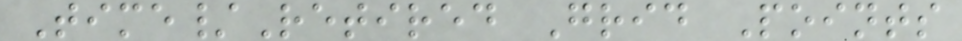Time/Retired Grid Points
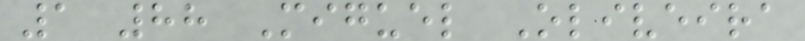1 88 Miguel Oliveira
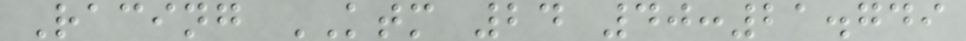Racing KTM 24 40:21.749
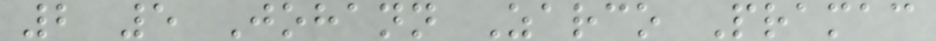2 5 Johann Zarco Pramac
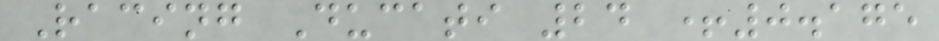Racing Ducati 24 +0.175
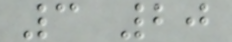3 20
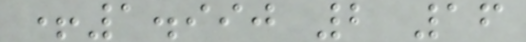+1.990 2 16
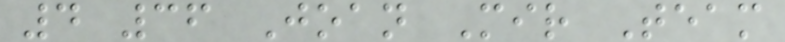4 36 Joan Mir Team
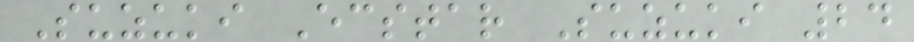Suzuki Ecstar Suzuki 24
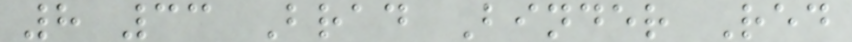8 33 Brad Binder Red
